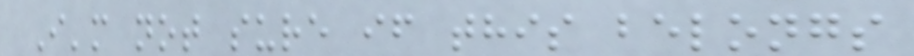I'm not sure if this belongs
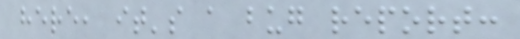here, it's a bug report:
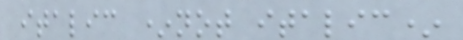italic *not italic*
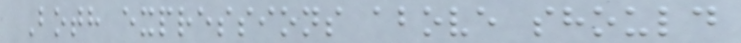Both expressions above should
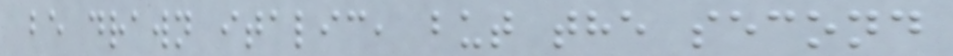be drawn italic, but the second
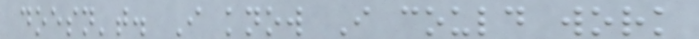doesn't. I know I could work
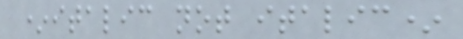*italic not italic*
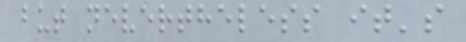but nevertheless it's
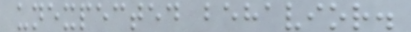unexpected behavior.
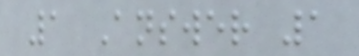1 Answer 1
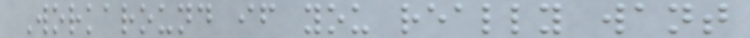Workaround if you really want
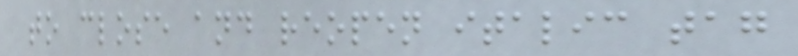to close and reopen italic tag
